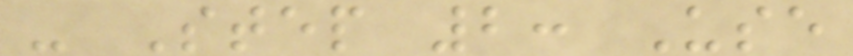- Step 2: Use
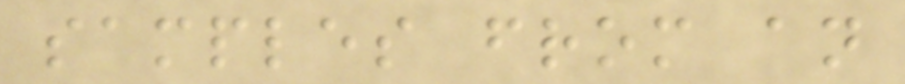samples from an
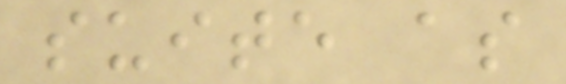suite as
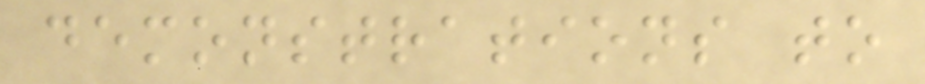demonstrations to
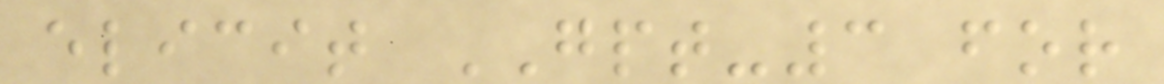elicit GPT-3 for
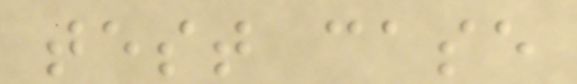test case
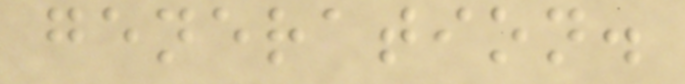generation.
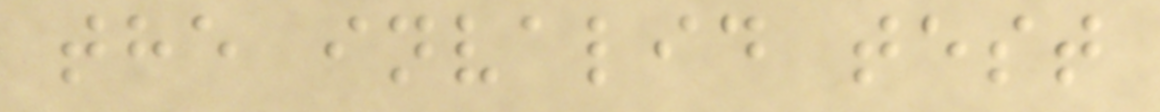the invalid test
